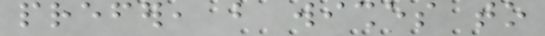prefer, but wishes to
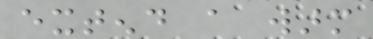extend a warm
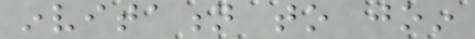invitation to join
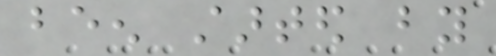been started by
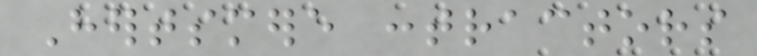Hertsmere contractors
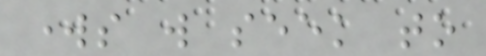works will seek to
